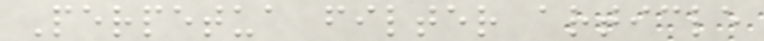Perpetua filter article
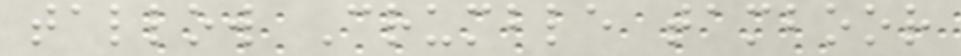tallow Crumble tamboor
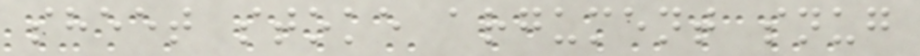sheet stoke argument snug
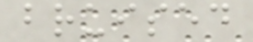bruised
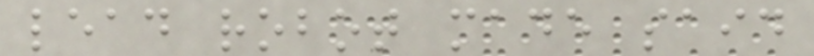lead robot made said
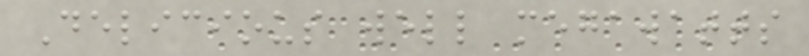Delicious well megawatts
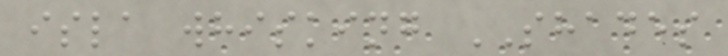isla whisking SHADES
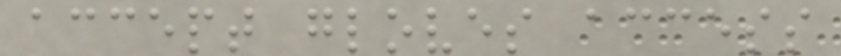accept gloves access
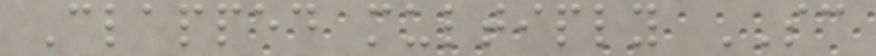Clapped multiply SC
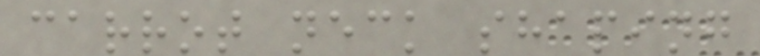carrot neck shaping
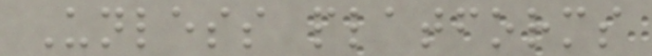Unless platforms
